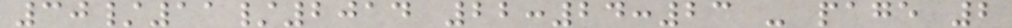30/11/2014 22:24:23 - page 2
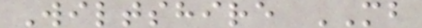Wiltshire MB
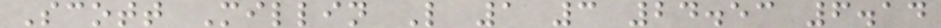Scott Millin L 1 3 24.53 6.14
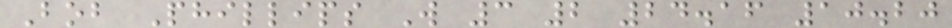Bob Phillips W 3 2 24.16 10.20
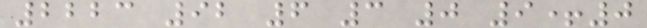2223 92 6 3 0 9+0
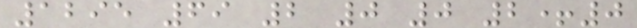1295 69 2 0 0 2+0
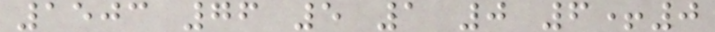1503 76 5 1 0 6+0
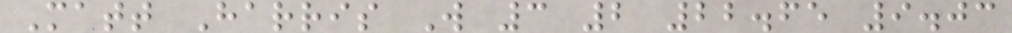Matt Harris W 3 2 22.65 9.03
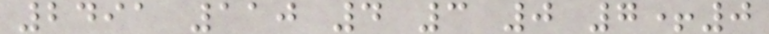2491 110 4 3 0 7+0
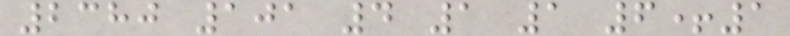2380 101 4 1 1 6+1
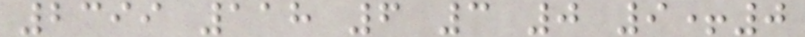2399 118 6 3 0 9+0
